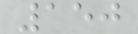150
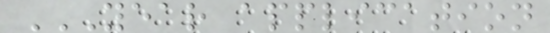YEAR APPLICATION
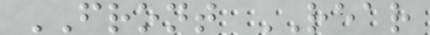FRONT REAR
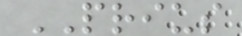PRIUS
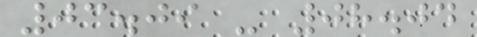03.09 - 08.04
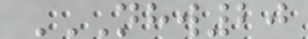NHW20
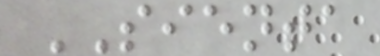SIENTA
